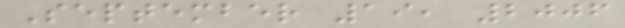September 19, 2006
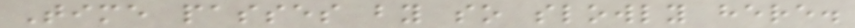Time passes by so slowly here.
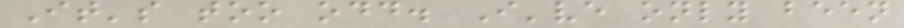It's too odd. I've only been
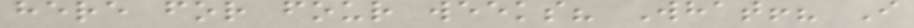here for four weeks? What!? I
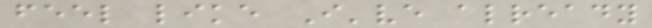feel like I've already
